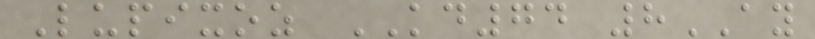Lupixoz KD74 8AY
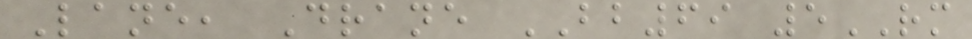Lane, Drane BB69 5RM
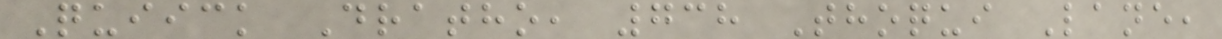Quiick Dratho, 738 Thoqui Lane,
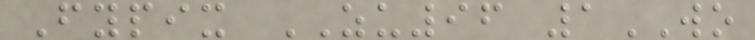Fypix ZU96 1WO
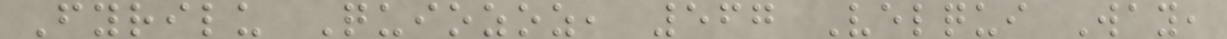Fyrilu Quiozoz, 567 Velqui Way,
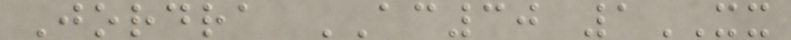Jordra AC30 1XX
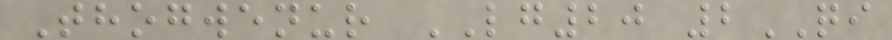Thogwenur LG20 2QI
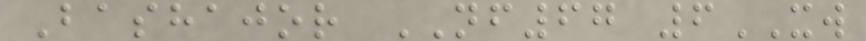Bashajor NF67 6XW
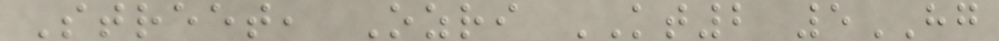Street, Ozri KT2 5HG
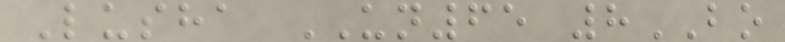Lusha UN65 8BO
